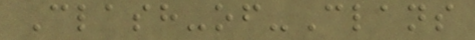Clash-of-Clans
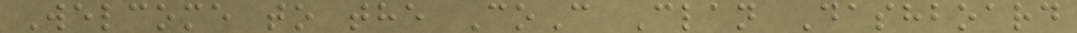Welcome to the CoC Clan Dashboard
